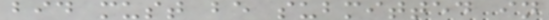bid must be submitted in
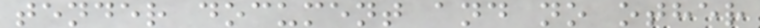tender document and no other
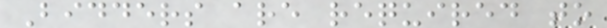Bidders are required to
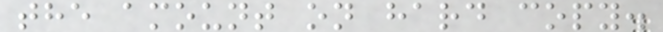the amount on hard copy.
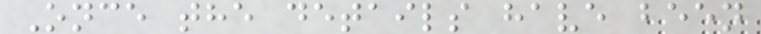Once the details have been
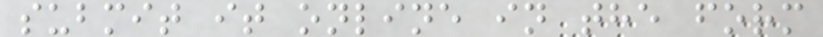submit it online in the form
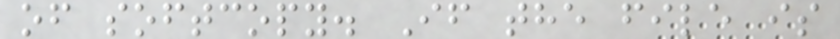of softcopy. If the file is
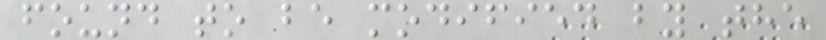found to be modified by the
